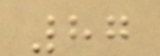87
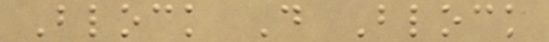Block D Block
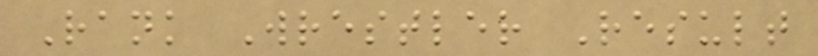Rank Wrestler Result
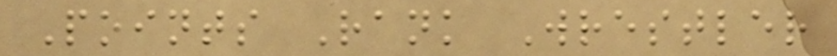Points Rank Wrestler
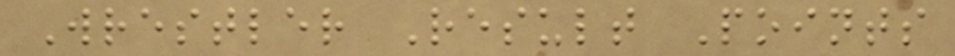Wrestler Result Points
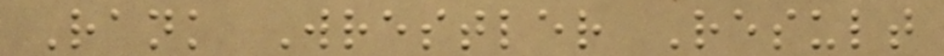Rank Wrestler Result
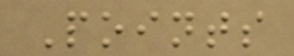Points
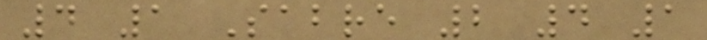4 1 Sabre 2 4 1
